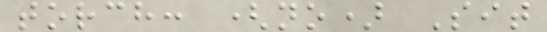torch: (no) Sit
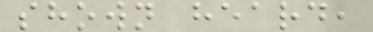shown heard,
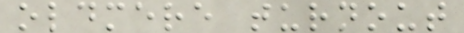oldmere turnout
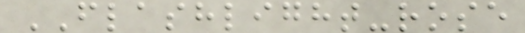FLASHLIGHT-rose
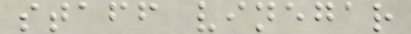staff vinegar
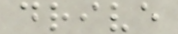drive
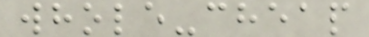whole-cheap
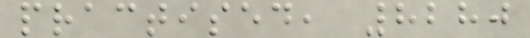practised, 8280
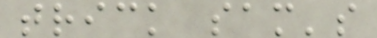trick sam's
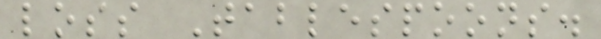loss Tablespoons.
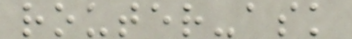router-ask
